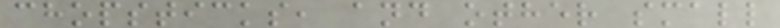chopsticks, and other small
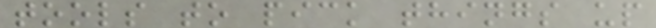tools to pick things up
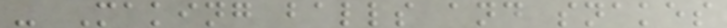- Making balls and snakes
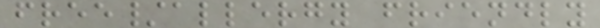free/allergy friendly
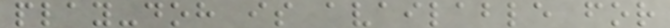play-doh is available for
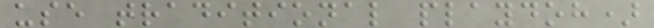use traditional playdoh)
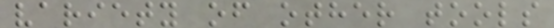variety of other tools
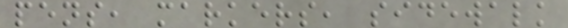pens, markers, sidewalk
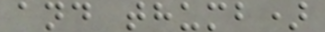and thumb)
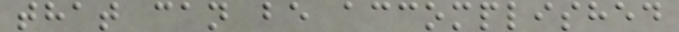that can be accomplished
